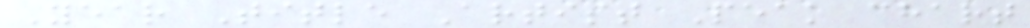Year Title Artist Peak chart
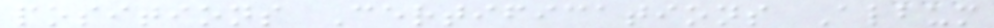positions Certifications Album
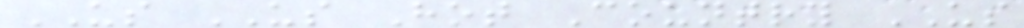US US Hot Country US
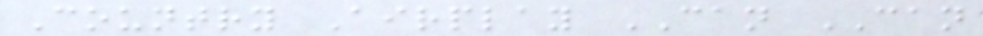Country Airplay CAN CAN
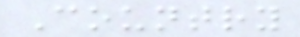Country
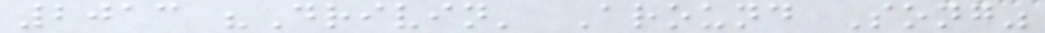2013 "Drivin' Around Song"
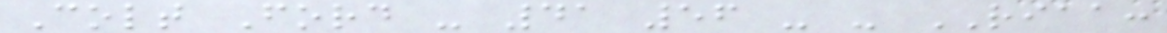Colt Ford - 41 56 - - RIAA:
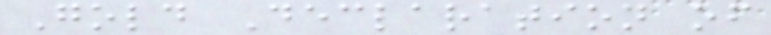Gold Declaration of
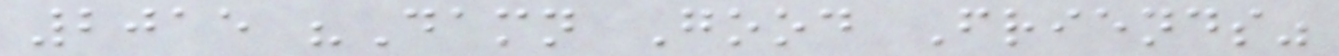2015 "Damn Good Friends"
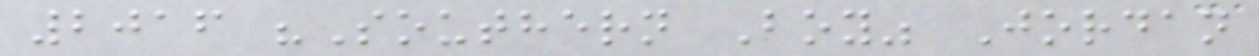2016 "Southern Boy" Jordan
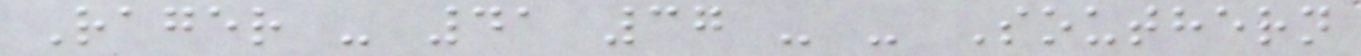Rager - 41 37 - - Southern
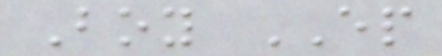Boy EP
